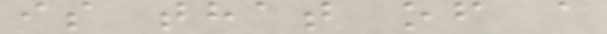is that of a
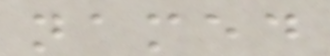named
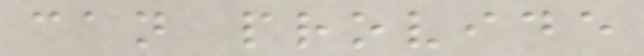can provide
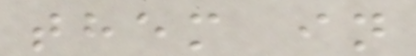them in
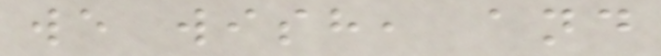we wish, and
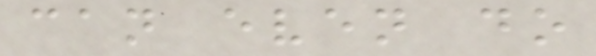can even do
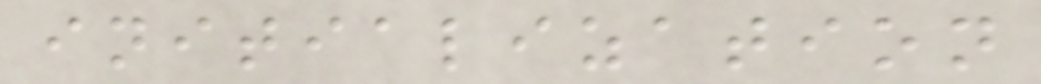initialization
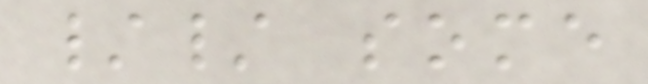// some
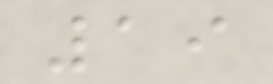19
